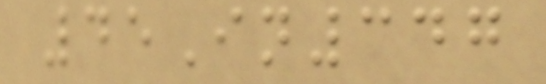45In347
